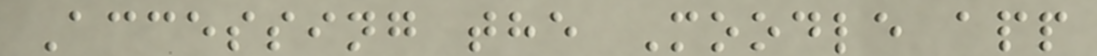Accessing the Moodle app
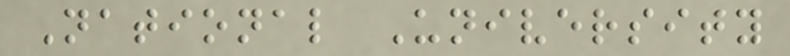National University
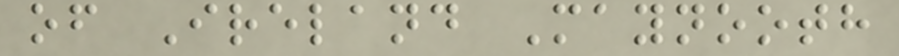of Ireland Maynooth
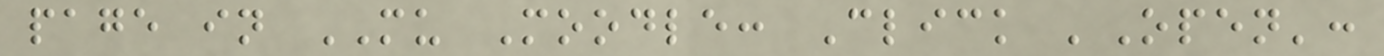page in MU Moodle: Click 'Open':
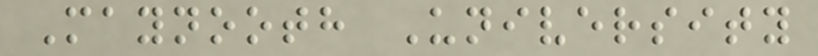Maynooth University
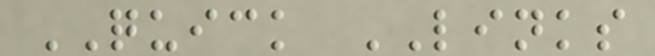QUICK LINKS
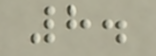8.
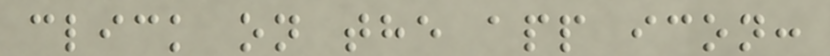click on the app icon:
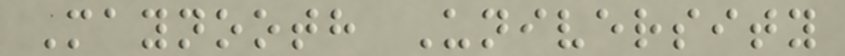Maynooth University
